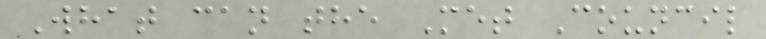What can the Met Council
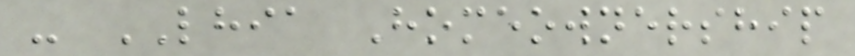- LHIA Homeownership
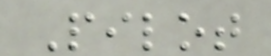Pilot
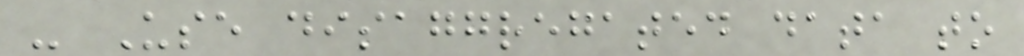- Use disaggregated data to
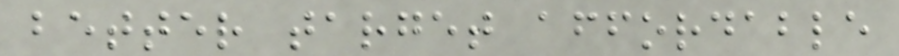better target affordable
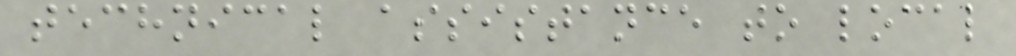technical assistance to local
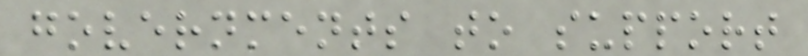governments to support
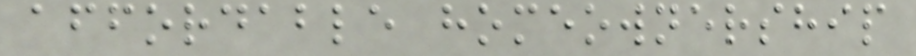affordable homeownership
